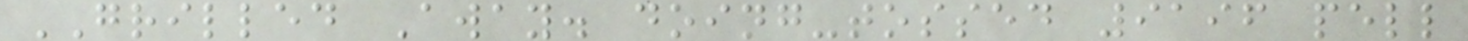GRILLED Away. doing-tossed 9196 pell
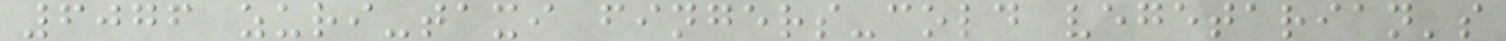6076 zuri-taxi fingers-cold vegetarian's
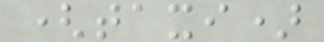(taxi)
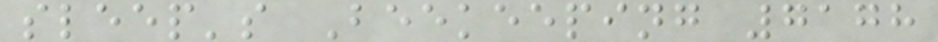sleep's Beekeeping 7178
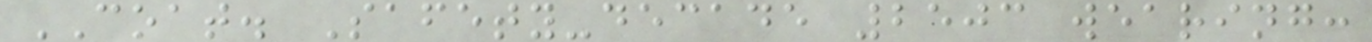COAT. Safety-decade 2503 wearing:
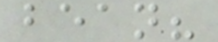bean?
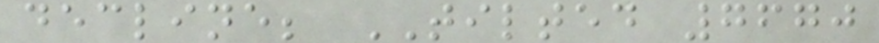decline; TILTED 7670
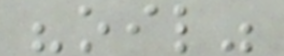"oil"
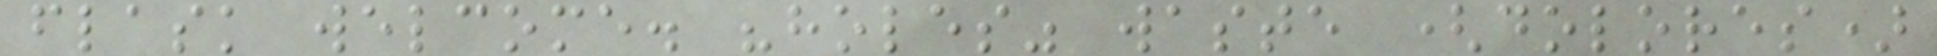flask welcome. "holes" waste (dolores)
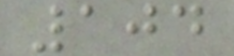104
